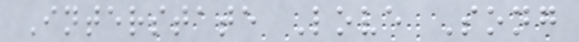Interstate Love Song
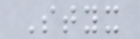Styx
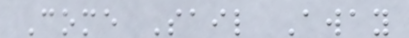Come Sail Away
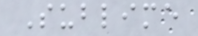Sublime
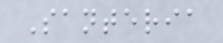Santeria
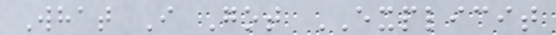What I Got EXPLICIT
